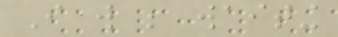I will be waiting
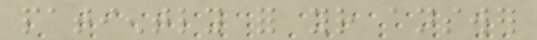patiently for your answer
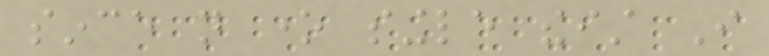since not one single theist I
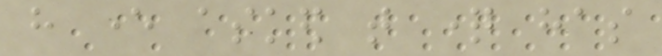have ever asked that question has
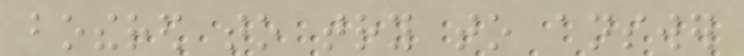bothered to try to answer
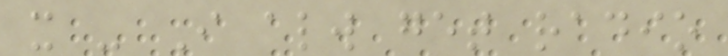it - I always get radio
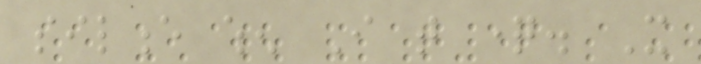silence when I that question. It
